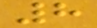8
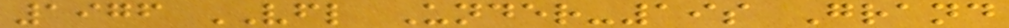1976 VFL Under-19s Grand
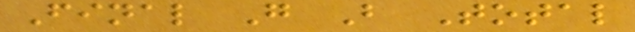Final G B Total
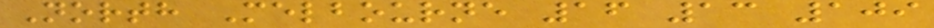North Melbourne 16 13 109
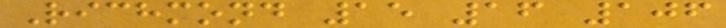Richmond 15 16 106
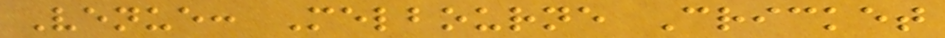Venue: Melbourne Cricket
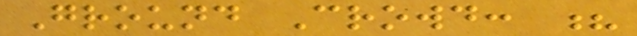Ground Crowd: ?
